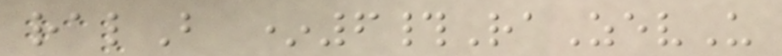ralB *6#RaZevU
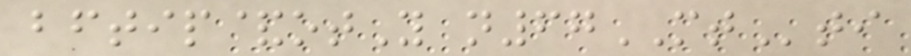bftip&otY n67MTti
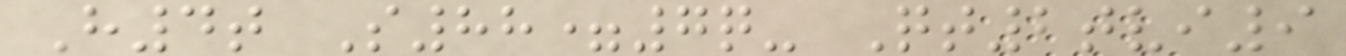H4t S88=7q- Qt2tvi9
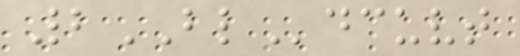2BLdcuvt
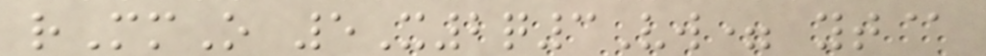rMmO 5X2q3Vw= yt@
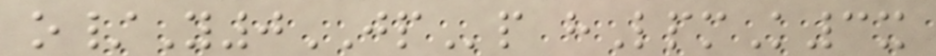o/Y0JPp hLpmK3x
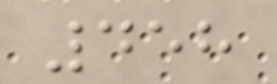458
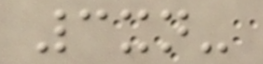3xn-
